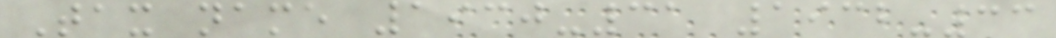Tax name 1930-31 1932-33
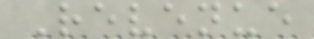Revenue
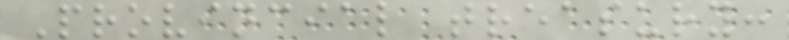Provincial treasury:
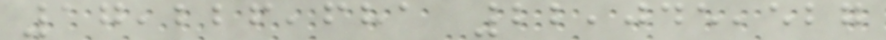17,226,681 22,045,527
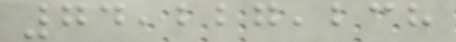74,227,238
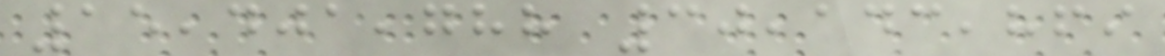15,401,788 30,143,869
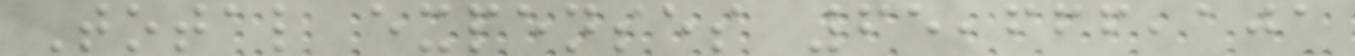Total expenses 65,666,101
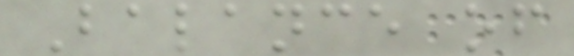Balance of
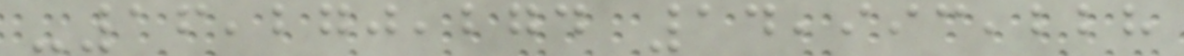-16,270,274 14,993,228
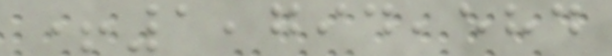+1,794,584
